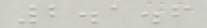2.1.6
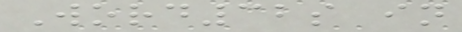Word32s in
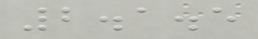2.1.5
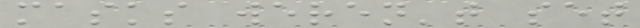masks weren't set
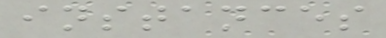instances
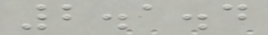2.1.4
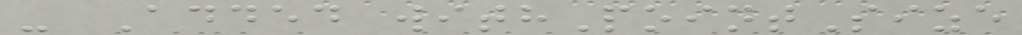- Added withPointSize
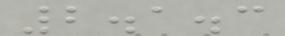2.1.3
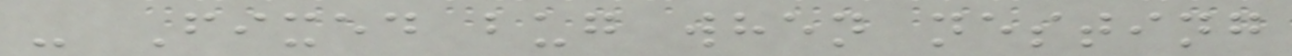- Fixed bug when nesting
